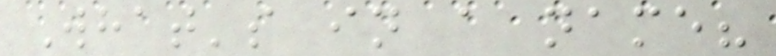What's in a name?
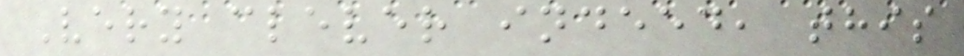Very clever indeed, this
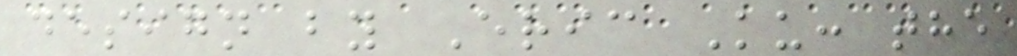design by Eric Ku: the
